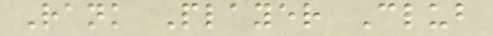Rank Player Club
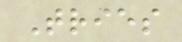Tries
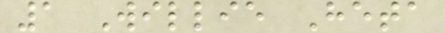1 Willie Heta
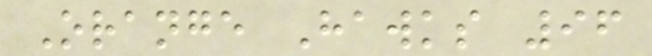Orange Hawks 96
